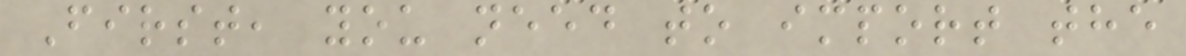First, you need to import the
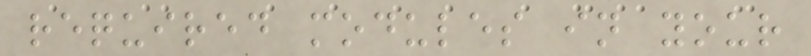required modules in your
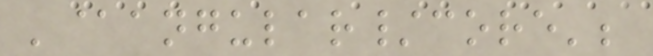'@angular/core';
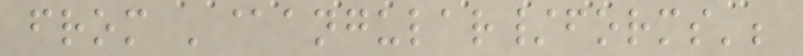from '@angular/forms';
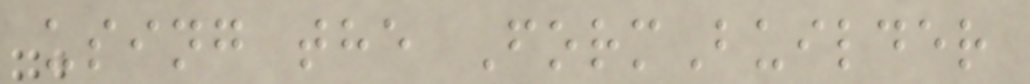using the FormBuilder
